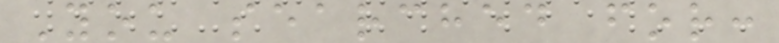You searched for:
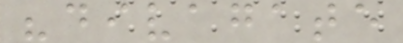"divagate
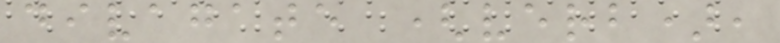divagate (verb),
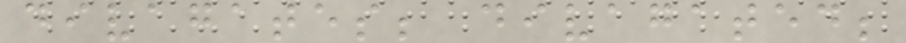divagates; divagated;
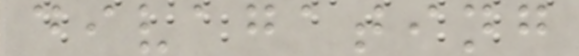divagating
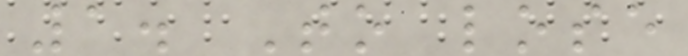1. To lose
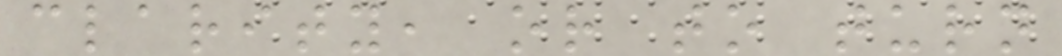clarity, or to turn
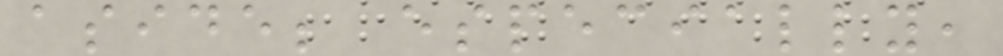aside; especially,
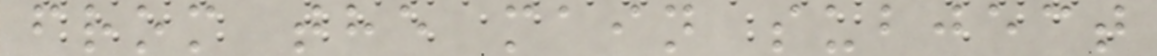from the main subject
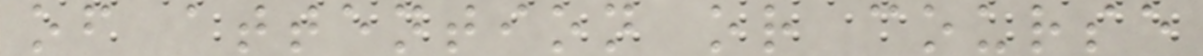of attention or course
